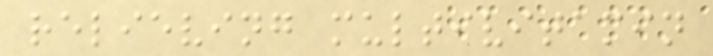relieving multivitamin
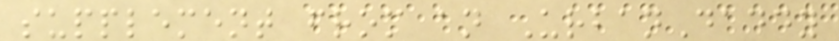supplement from an UrbanDaddy
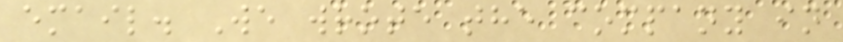email. We wrote the company in
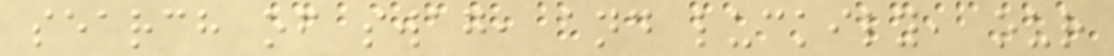search of swag, and luckily, our
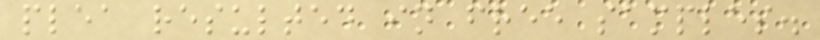plea resulted in free samples.
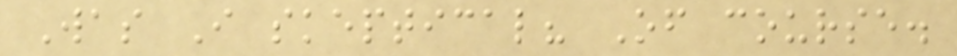Was I skeptical? Of course.
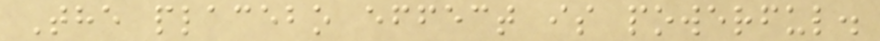The placebo effect is powerful.
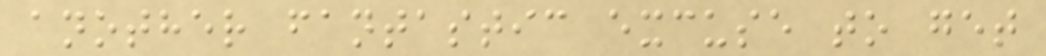another fantastic excuse to get
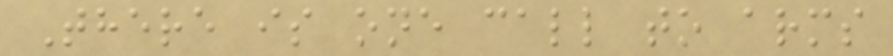There is one call to arms
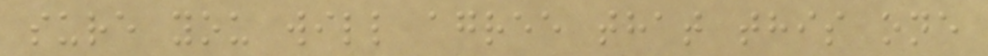sure you will agree that this one
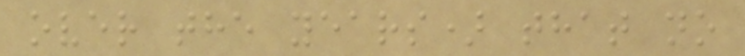over the years) that no
